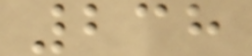238
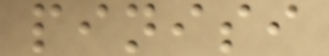pinisi
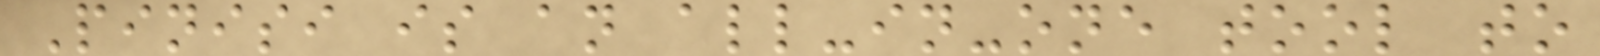Pinisi is an all-in-one tool to
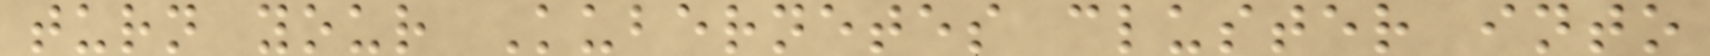turn your Kubernetes cluster into
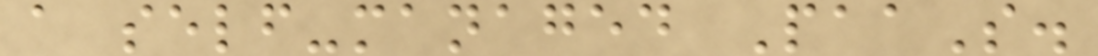a self-managed PaaS.
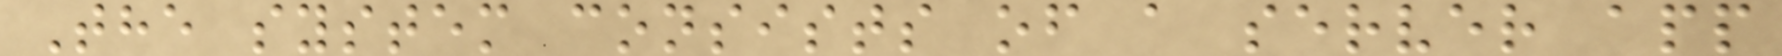The system consists of a server app
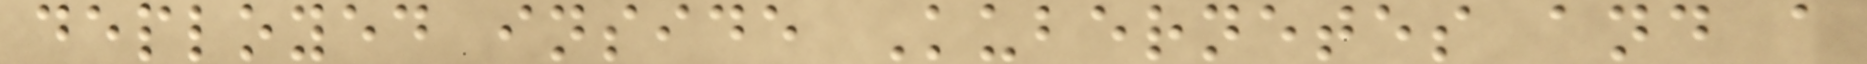deployed inside Kubernetes and a
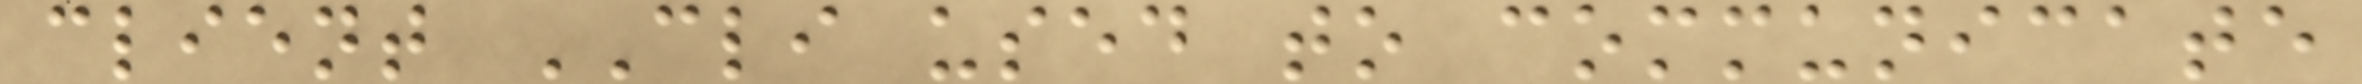client CLI used to communicate
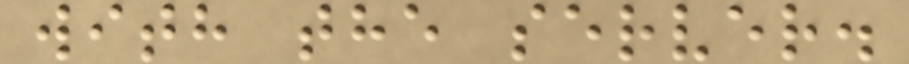with the server.
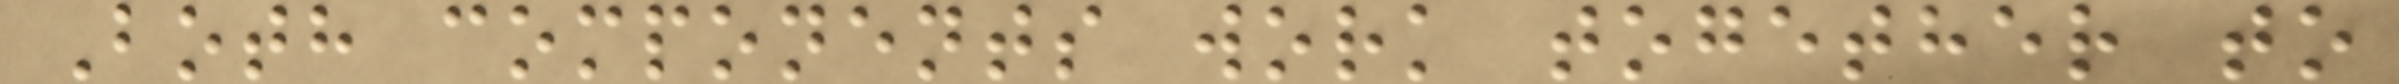Both components work together to
